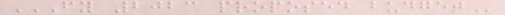FY 2023 PROPOSED BUDGET
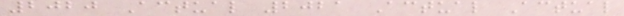2020 Actual 2021 Actual Actual
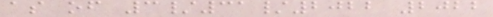as of 3/31/2022 2022
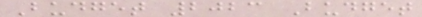Budget 2023 Budget
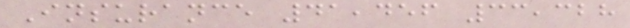Insurance 41,456 33,328
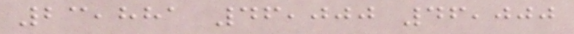23,881 46,000 46,000
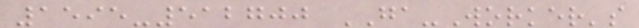1595-512700 GA-Worker's
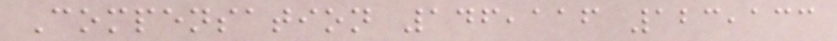Compensation 146,116 123,133
